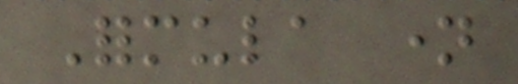Formula name
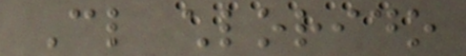Cl chlorido
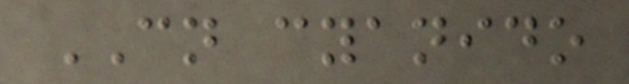CN cyanido
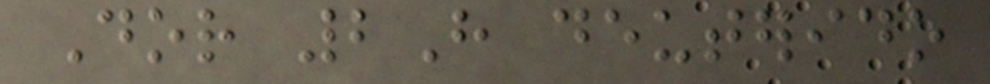Dor 2H deuterido
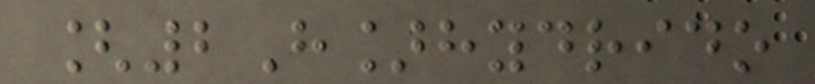[2H]hydrido
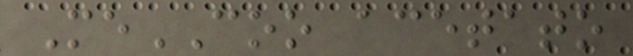MeCOO acetato
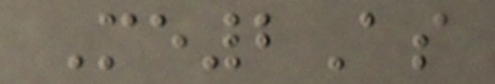Me2As
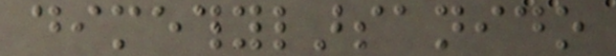dimethylarsanido
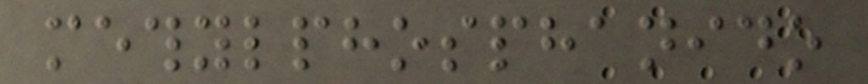methylphosphanido
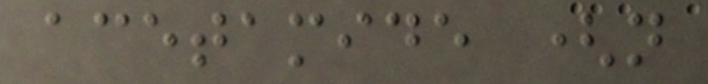acetamide (not
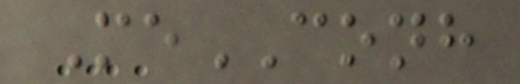MeCONH
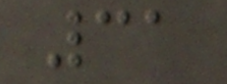31
